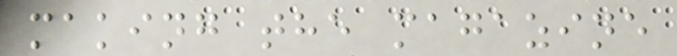making the magazine
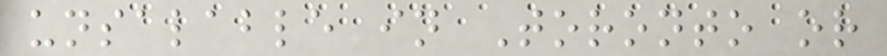unsalable in Toronto or
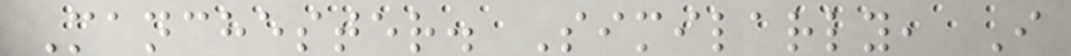Manchester. Similarly, I
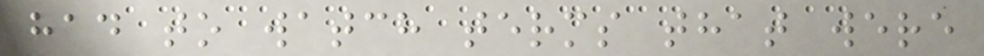had to watch terms that were
